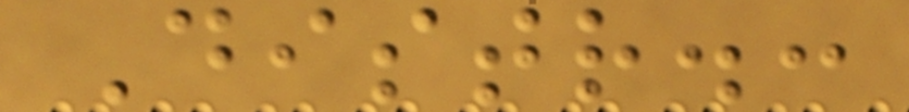Distr.:
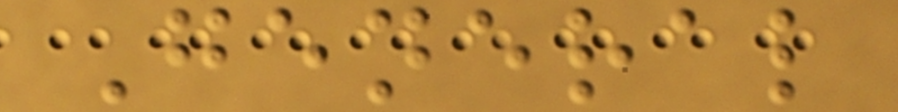General
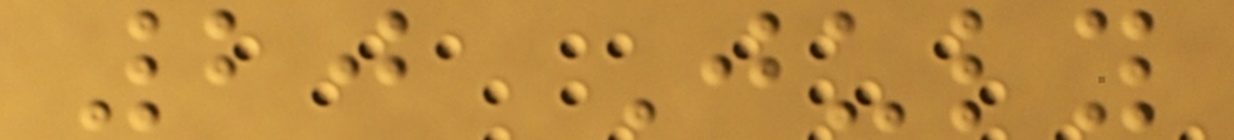20 July
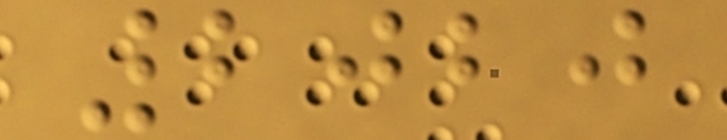2020
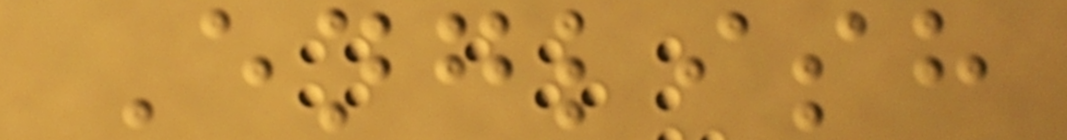English
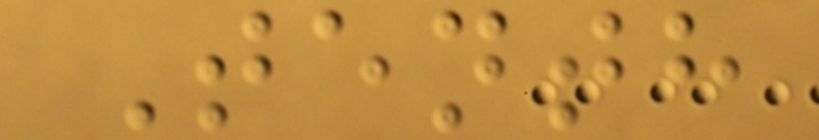Tenth
